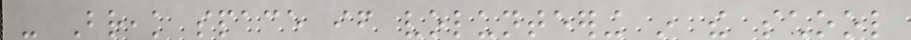- Break space if volunteering in the school
